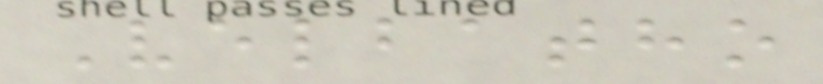Velbatho
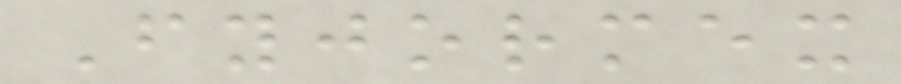Fyjormex
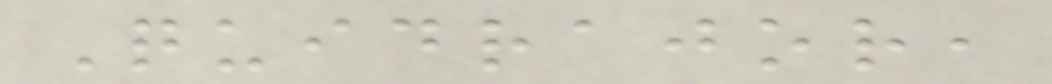Quidrajor,
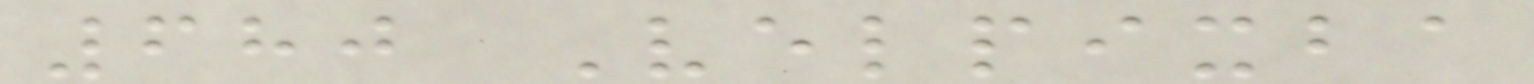680 Velpixba
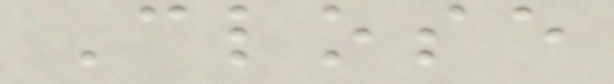Close
